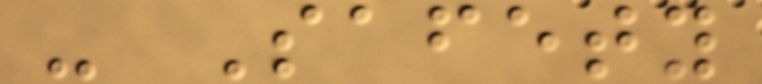- Safety
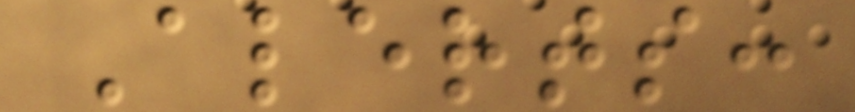Alerts:
